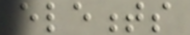elements
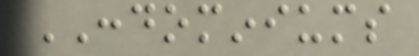CONDOMINIUMS
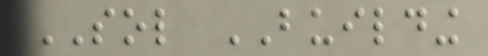SOL BUILDING
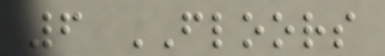6 FLOORS
